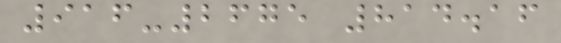916-2675 814.16
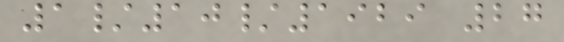1/10/1929 27
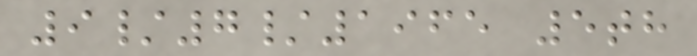9/7/1965 5th
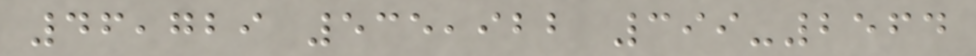46,729 535,922 399-2564
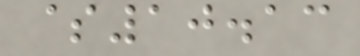$10.13
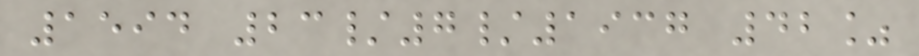1594 23/7/1937 42%
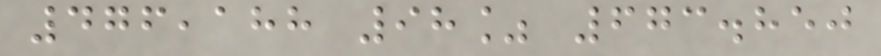476,188 98% 673.850
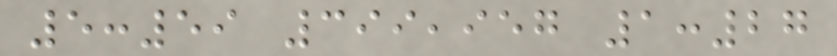5:59 399,957 1:27
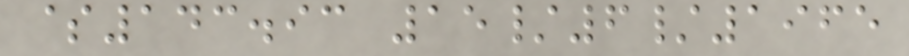$143.93 15/6/1965
